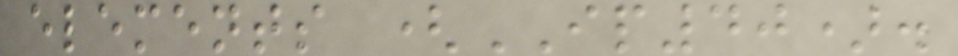elements (IP40).
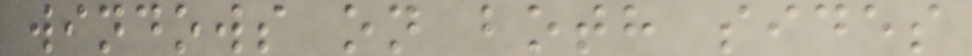windows on both sides
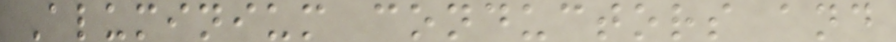Aluminium conductors and
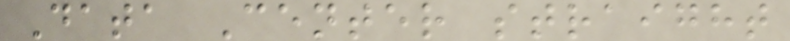Data Center straight
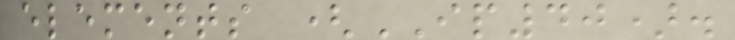elements (IP40).
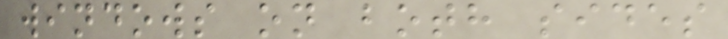windows on both sides
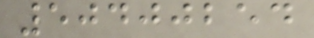50400254
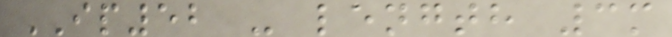IP52 - length 3m
